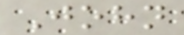John
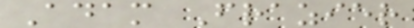Adam Frazier
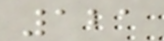121
